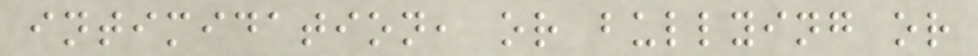intimidation, or bullying or
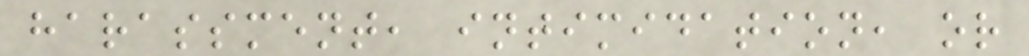harassment, intimidation, or
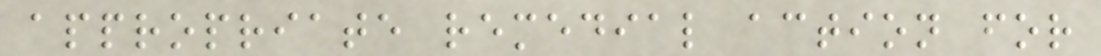appropriate remedial action for
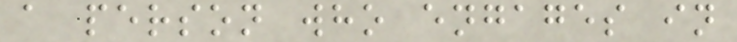a person who engages in
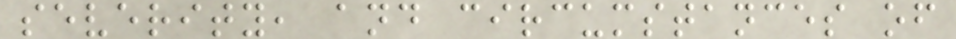severity, and circumstances of
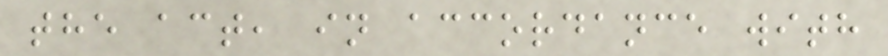the act, in accordance with
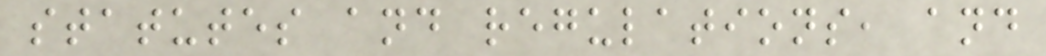statutes and regulations, and
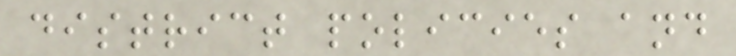district policies and
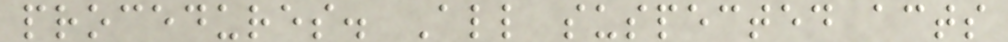procedures. All suspected acts
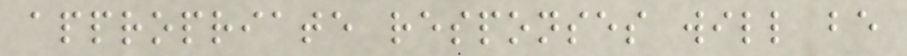appropriate responses will be
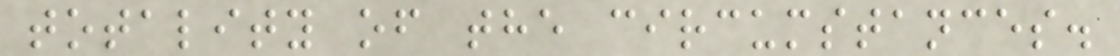totality of the circumstances.
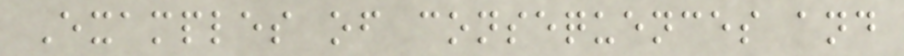Examples of consequences and
